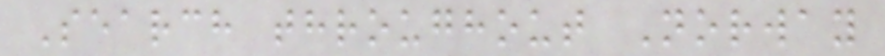Search throughout Norway
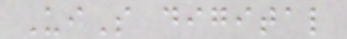UiS digital
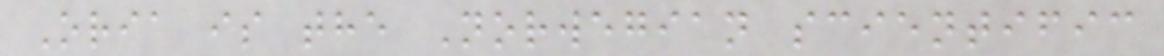Oria is the Norwegian scientific
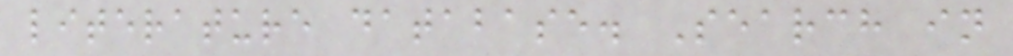literature database. Search in
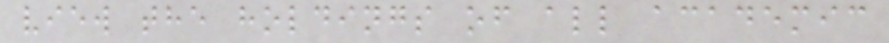view the holdings of all academic
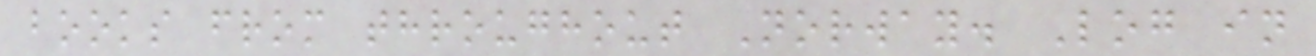books from throughout Norway. Log in
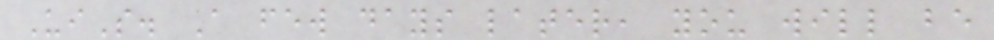UiS. A few days later, you will be
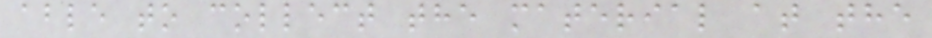able to collect the material at the
